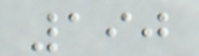190
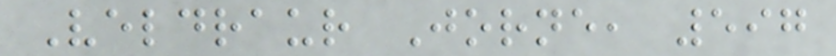Veldraur Jorne, 597
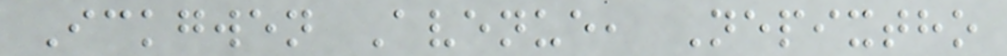Ickgwen Avenue, Nepixtho
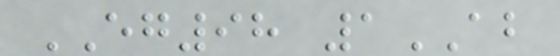EG98 1AB
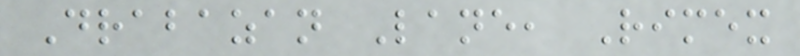Drabazan Lane, Rimex
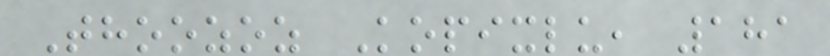Thoozoz Kopixlu, 181
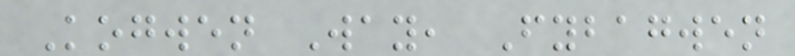Kogwen Way, Fybagwen
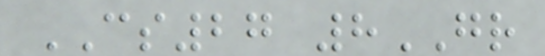CS27 8GR
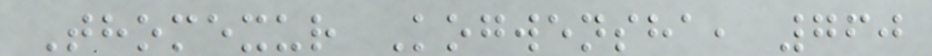Thomexur Kogwensha, 760
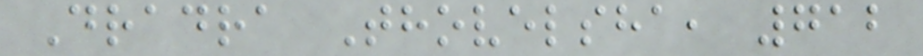Dradra Thovelsha, 712
